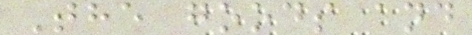The goods and
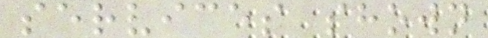services shown
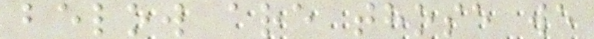below are those we
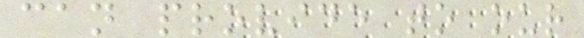can provide to our
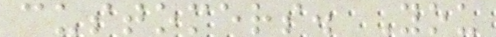customers. You
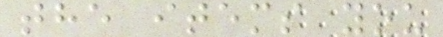the items you
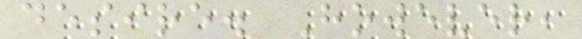desire. However,
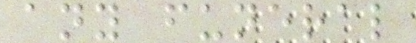any funeral
